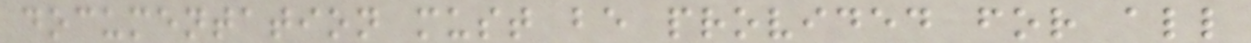documentation must be provided for all
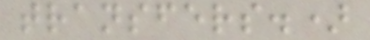transfers.)
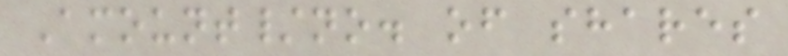Amount/no. of shares
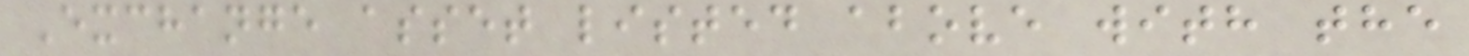Exchange asset listed above with the
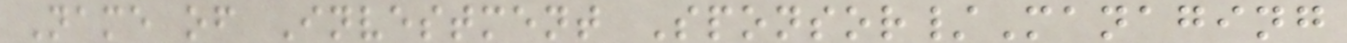Name of Investment Sponsor/Managing
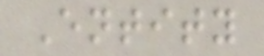Entity
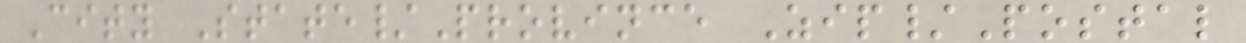City State/Province Zip/Postal
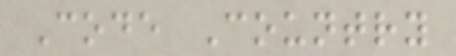Code Country
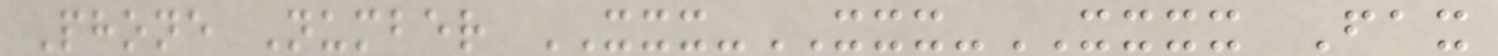Phone Number XXX-XXX-XXXX Fax
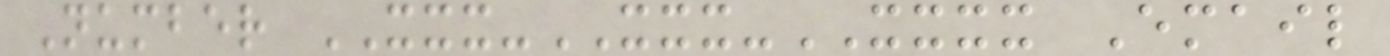Number XXX-XXX-XXXX Email
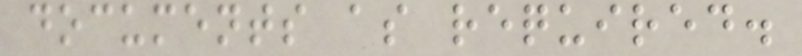documents as required.
